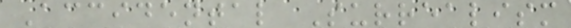Accidental Surrealism
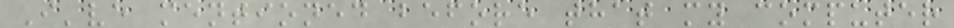I've mentioned before that my computer
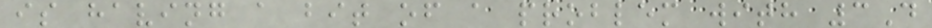is having a bit of a problem with 3D
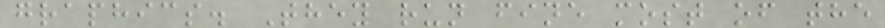graphics. They run fine most of the
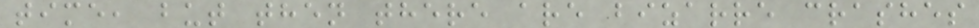time, but then there are bizarre crashes
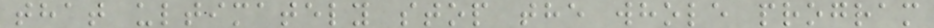that ultimately stop the whole program
